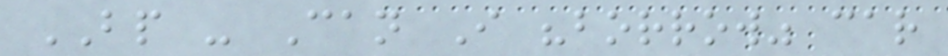BP - Can I "borrow" car
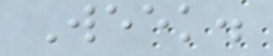Week.
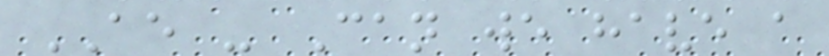AE - Can we have a
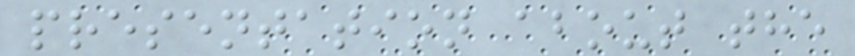presentation about the
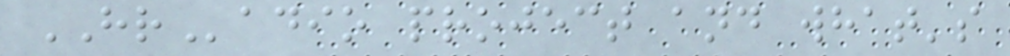HRadio project and what's
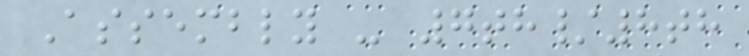Assembly - 7th/8th
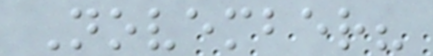November?
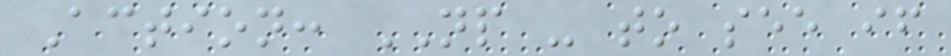Action: NP - to see if
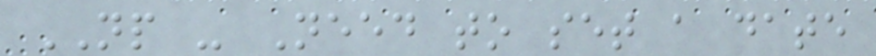NP - Need to set a date
